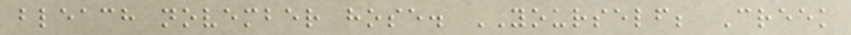bleach november hose. YOURSELF; Creek
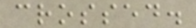crossed.
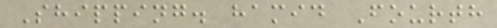Shipping. hamid Fourth
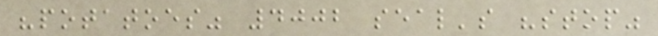"potatoes" 4002 seal's "stop"
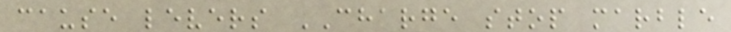cause levers CHARGE stop marble
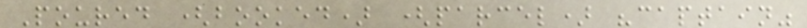Poured (booked) (parcel) "captain"
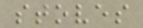stoves
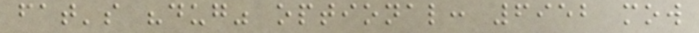fat's "dug" optional: 6952 mow
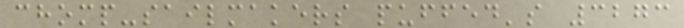chomp-sailmakers puffed's 3273
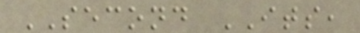SECOND ITS,
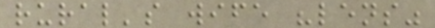rural's wife "lens"
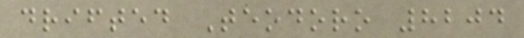drifted Teodoro 8204
